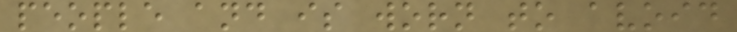people and is worn to avoid
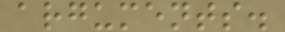arguments.
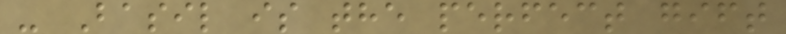- Basil is the perfect gift
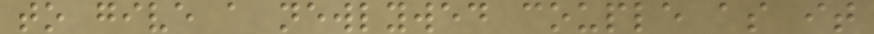to give a newlywed couple as it
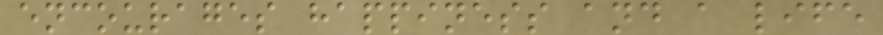encourages happiness and a life
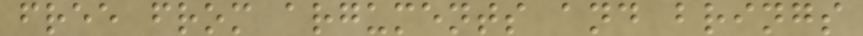free from arguments and brings
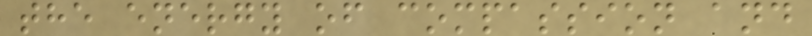the energy of compassion and
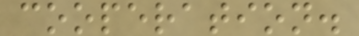cooperation.
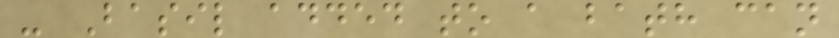- Basil added to a bath can
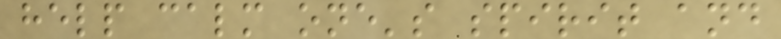help calm one's spirit and
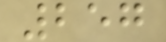257
